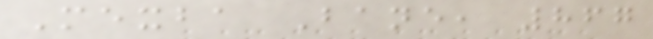Mexba Bane, 867
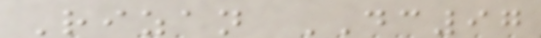Rizan DC97
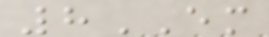8EM
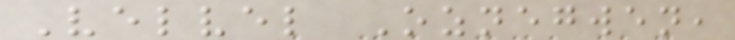Velvel Oznegwen,
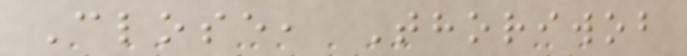Close, Thoriwob
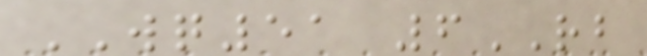WQ51 6RB
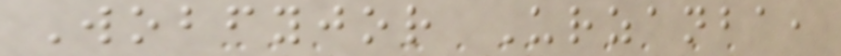Wobfyjor Urzanba,
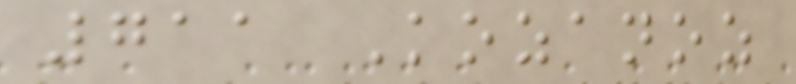711 Kozanoz
